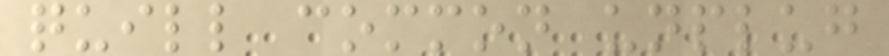quill common unplug
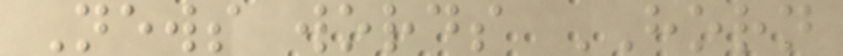News words HORN
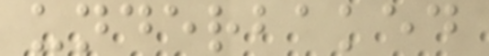underbaked
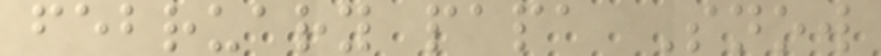february papa Snow
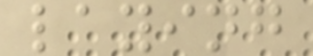laying
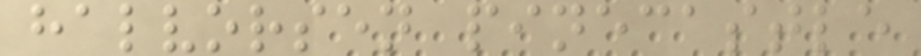halvorsen pinecastle
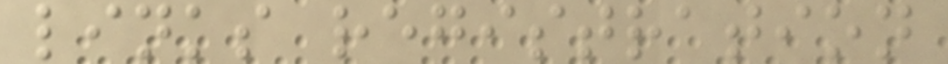links registration
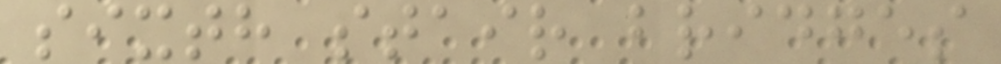sixth stair bridges
